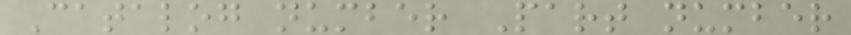Catalog number Part number
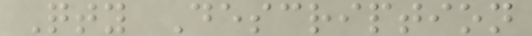Qty Description
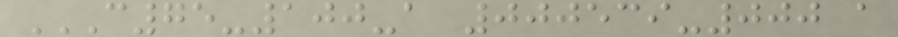C75-100-A 000539-000 A
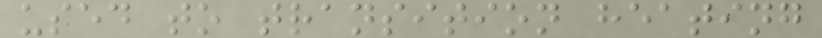used to transition heating
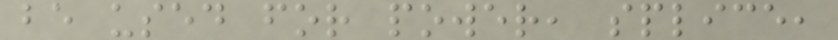be used for power, splice,
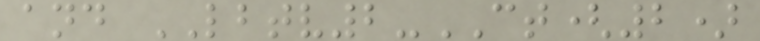and LBTV2-CT(2)
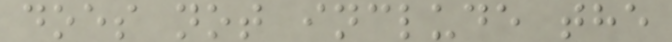does not include the
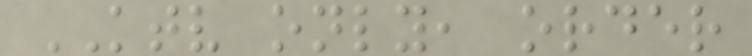KTV only, order
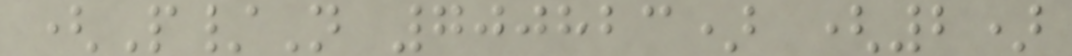(P/N 700823) (2)
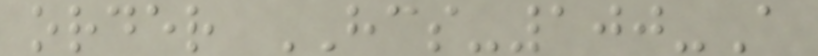order HCS-100-A
